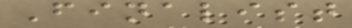Finalist
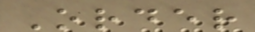Order
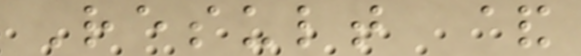Result &
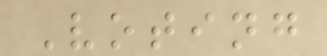Voting
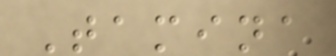Tamina
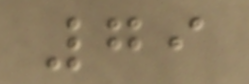79
